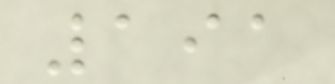191
